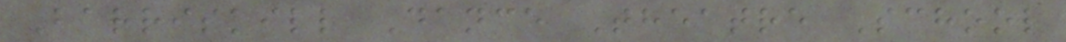Barriskill Dance Theatre School
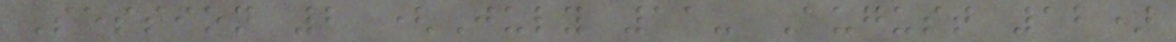Session 2 (July 11- August 12)
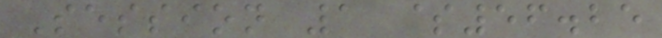Session 1 $56.25
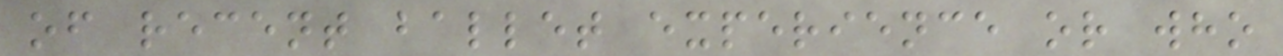of recent ballet experience or who
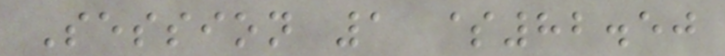Session 1 $82.50
